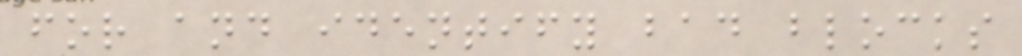for and identify bad blocks
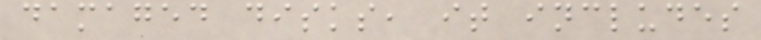damaged disks, it includes
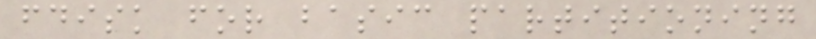fdisk for basic partitioning
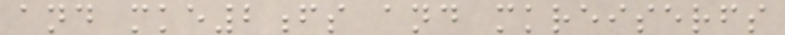and mke2fs and mkreiserfs
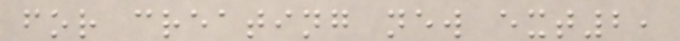for creating new ext2,
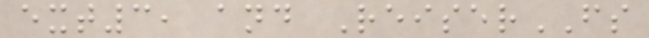ext3, and ReiserFS
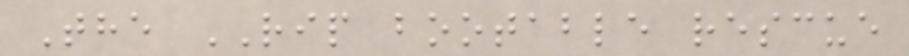The RIP bootable rescue
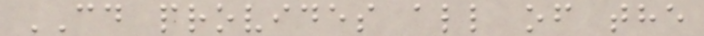CD provides all of the
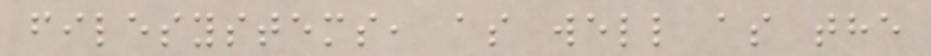filesystems, as well as the
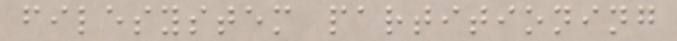filesystem partitioning
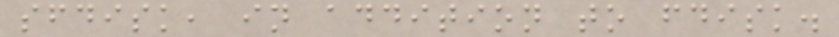sfdisk, in addition to fdisk.
